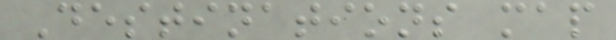Destinations map
